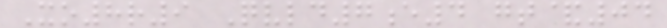Xo8r9 Qvld7e4 gt&04
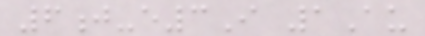6j-e3I 1Au
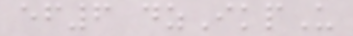ef6 dzIkpU
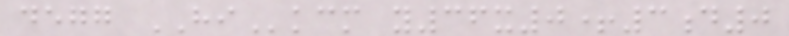degg HIkcm y36x0+3d0
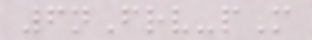6nFrv-pM
